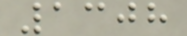1308
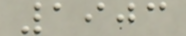1903
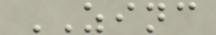ZINC
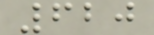620
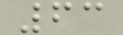63
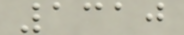1310
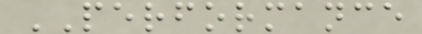PERFORMANCE
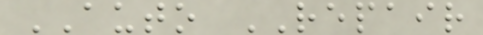AUTO REPAIR
